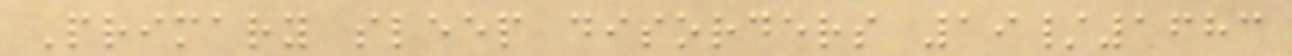Primary sleep disorders 19/1683
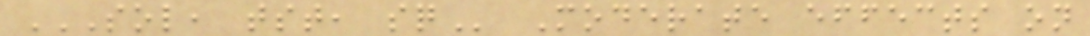SOL, TST, SQ Moderate effects on
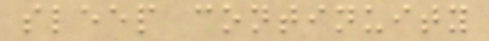sleep continuity
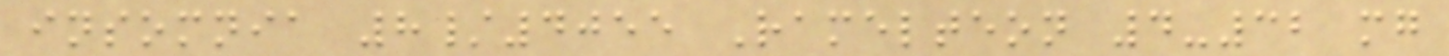insomnia 8/4055 Ramelteon 4-32 mg
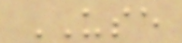USE
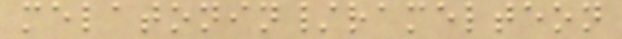melatonin/ramelteon
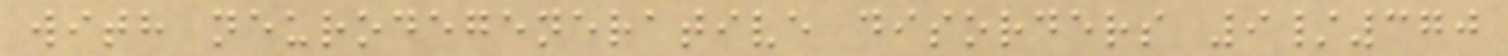with neurodegenerative disorders 9/370
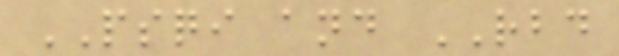PSQI and RBD
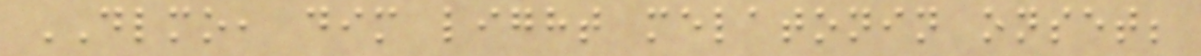DLMO, dim light melatonin onset;
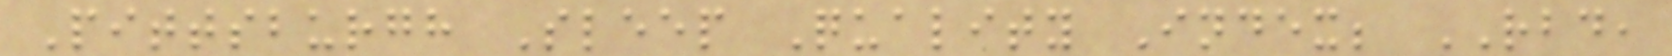Pittsburgh Sleep Quality Index; RBD,
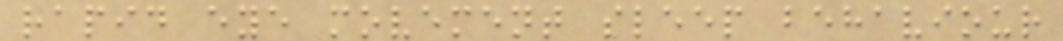rapid eye movement sleep behaviour
